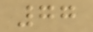77
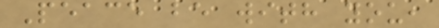Peace be with you,
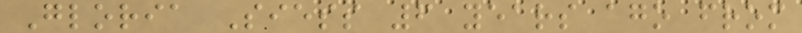Gloria Siess 6 years ago from
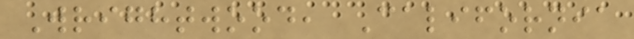Wrightwood, California
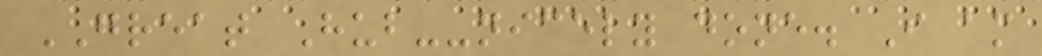GREAT Hub--nicely done. I am
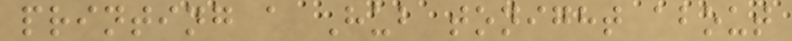printing a Hub tonight about
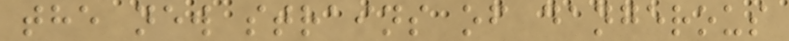the new strains of dangerous
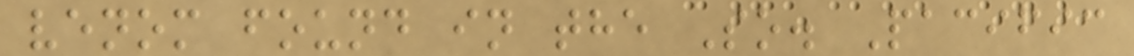venom found in the So. Pacific
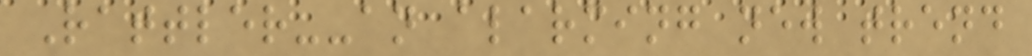Rattler--an alarming new trend
